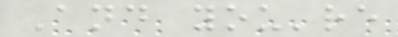And you're
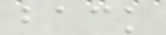back
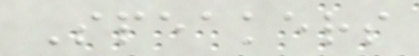Speakers
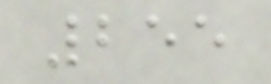255
